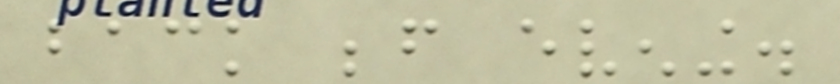back before evening.
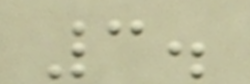3.
